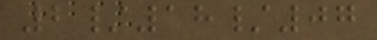2/18/07
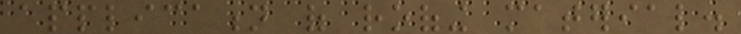application of roofing material.
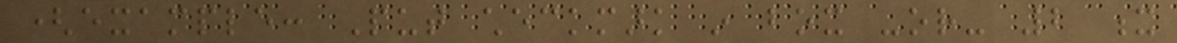(example: Put checkmark in box -or- 2 x
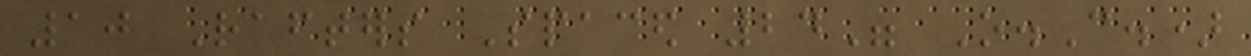10 Rafters Spaced 24" O.C.)
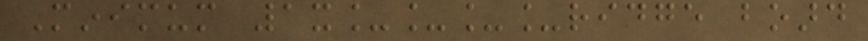Minimum 1x____ridge board
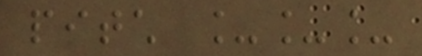pitch ___
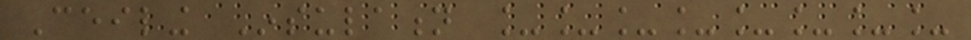Ceiling Insulation ________
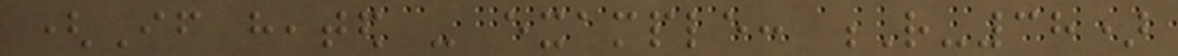(If heated - example: R-38)
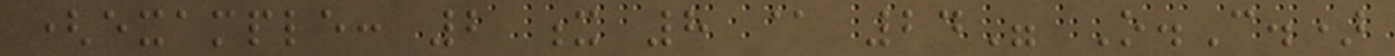(example: 2 x 8 @ 24" O.C.)
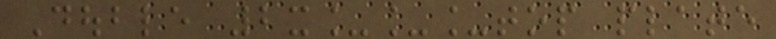Double 2x___top plate
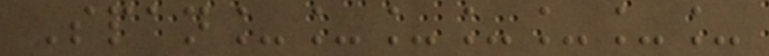Span_______
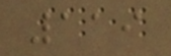119
